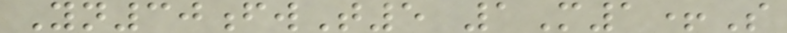Yn30fwT5 1M1+S
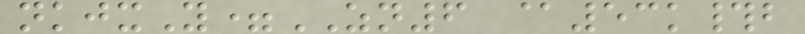nkjxY=ZN6 @53k#b
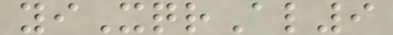yiXqrAl9
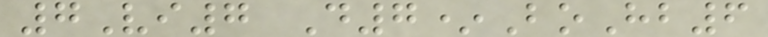7Vi7 D7*BoHb6
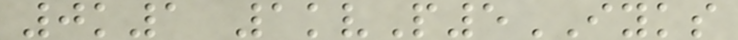0k1 1kvP5IYKS
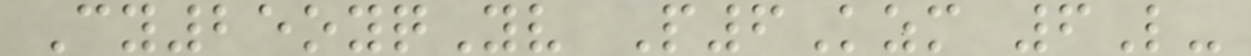Cy25oyqYv P6Kzm 6L-
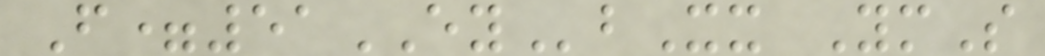F=51EYbXx YmS
